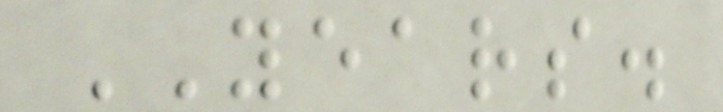YEARS.
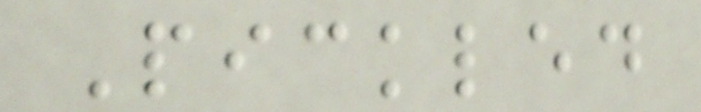Pickled
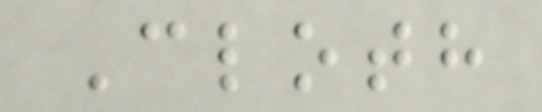Cloth
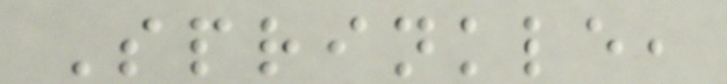Sprinkle,
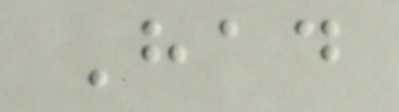Had
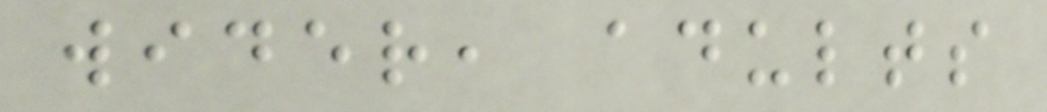wider, adults
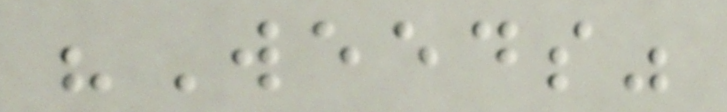"Weeds"
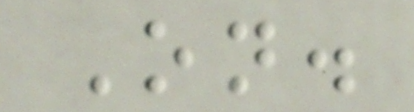On.
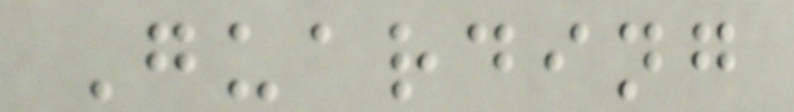Guarding
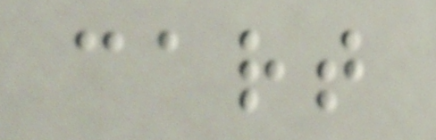cart
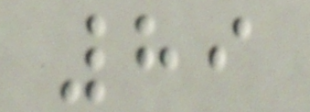89
